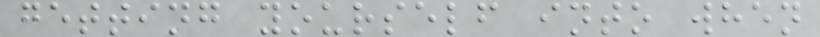getting yourself into when
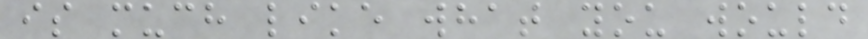is much like what you would
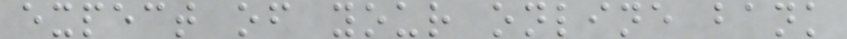expect of your online bank
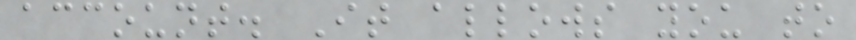account. It allows you to
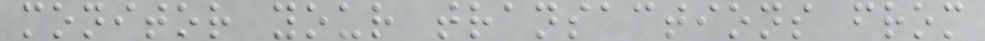monitor your transactions from
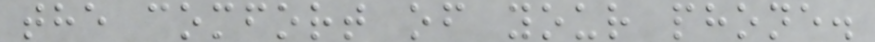the comfort of your phone.
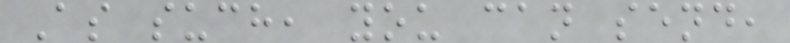As such, you can send,
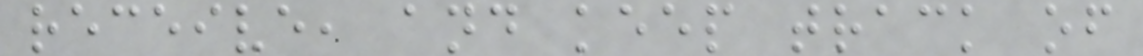receive, and keep track of
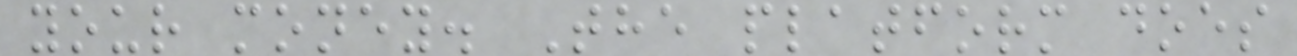your money. The platform does
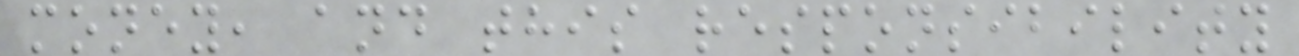money, and this responsibility
